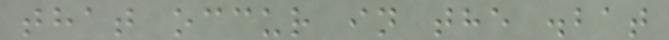that occur in the .bat
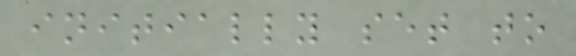initially set to
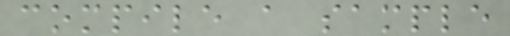compile a sample
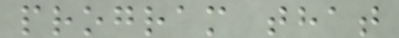program that
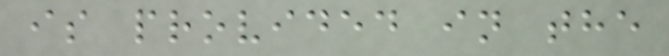is provided in the
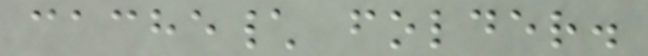cache\ folder.
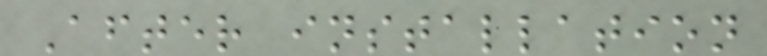After installation
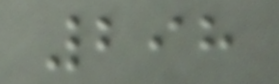298
